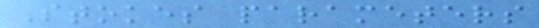Stokes parameters
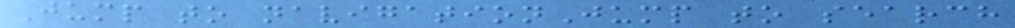Jump to navigationJump to search
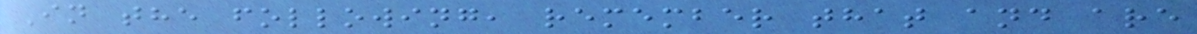In the following, remember that and are
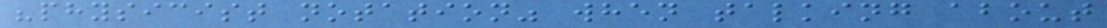"physicist notation" when talking about
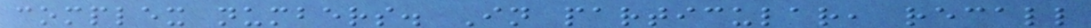complex numbers. In particular, recall
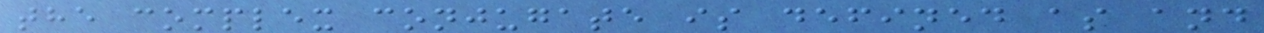the complex conjugate is defined as and
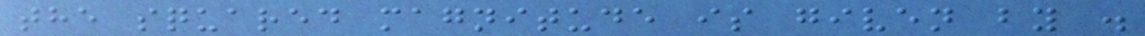the squared magnitude is given by .
